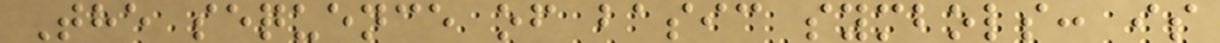The sequence of basic symbols: is
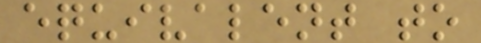equivalent to
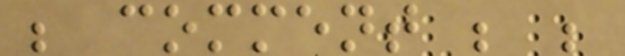; comment ; ;
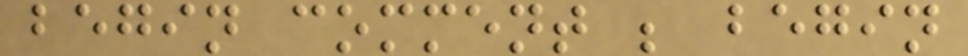begin comment ; begin
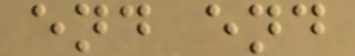end end
